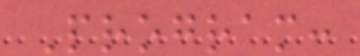Program:
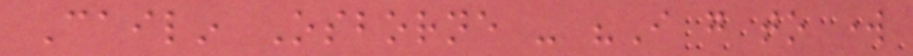Cailin Osborne - "I go to work
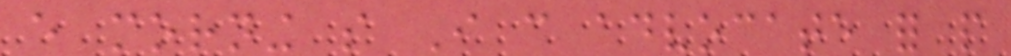every morning so I can advocate for people
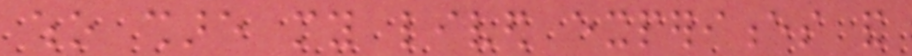who share my lived experiences and
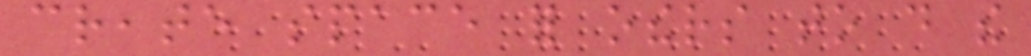create space for others to do the
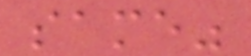same"
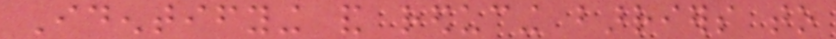Identifying and reducing barriers to
